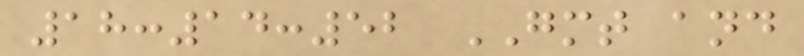18:14:52 GMT and
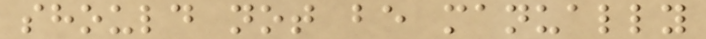should not be manually
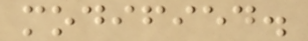modified.
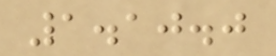1.10.0
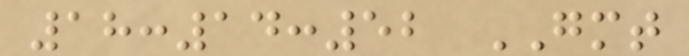18:14:52 GMT
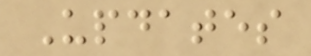Updates
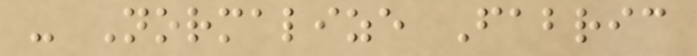- Normalize Fabric
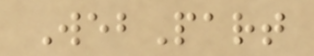WebPart
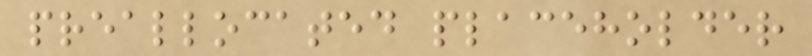preallocated placeholder
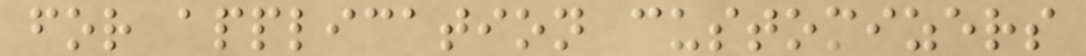for application customizers
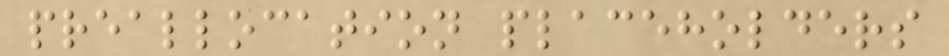preallocation placeholders
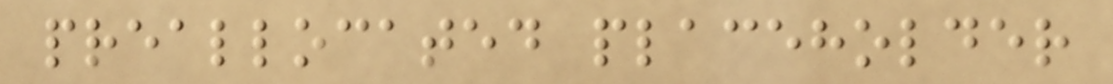preallocated placeholder
